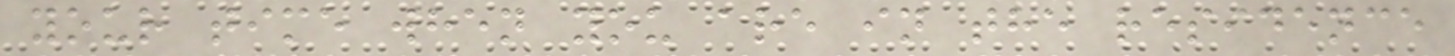your time when you are in the residence
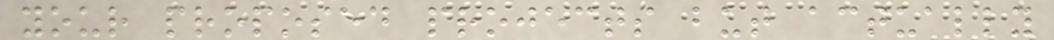your proposed projects but actually
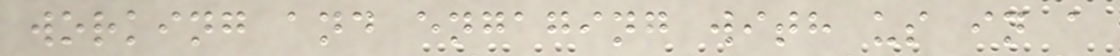working and engaging with us in a
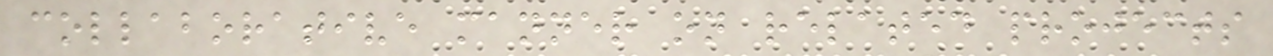collaborative manner on related projects
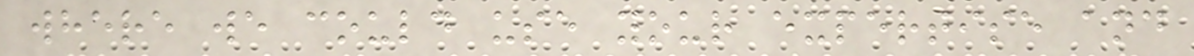where we could use your expertise and
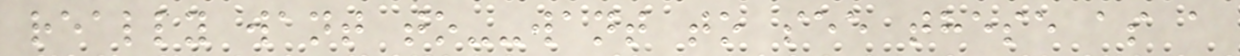really want to--want to see these as a
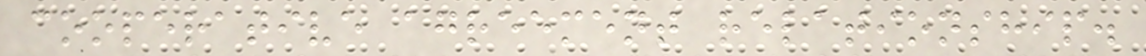cooperative agreement relationship.
